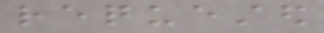requested
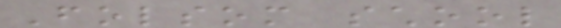Folsom school
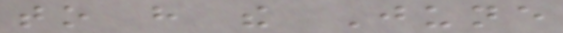to have the June
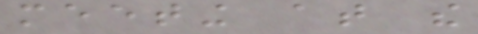meeting at the
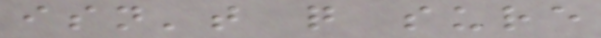isn't quite sure
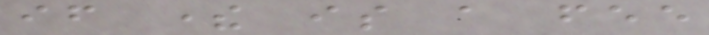if there is a fee
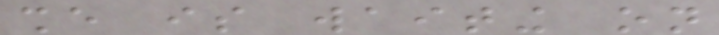she is waiting on
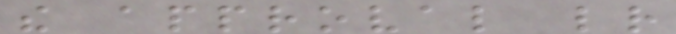the approval letter
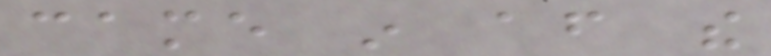came in after the
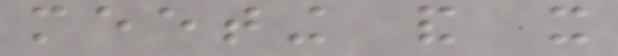meeting and it
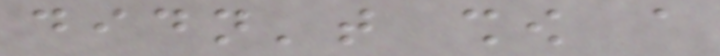didn't show a
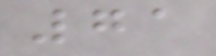71
